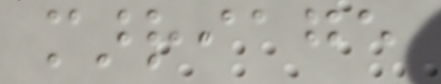marriage
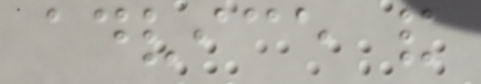advice and
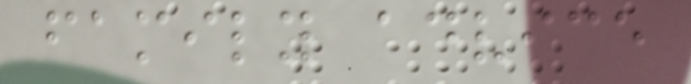family advice
